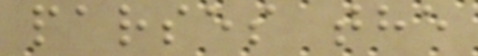parses the
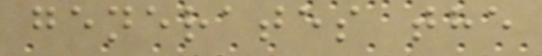generates the
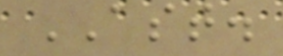AST.
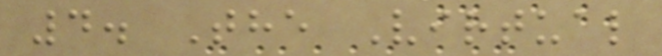4. The Virtual
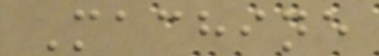Machine
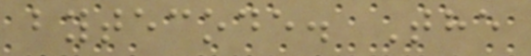bytecode. The
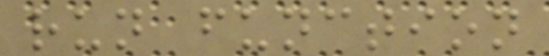run function
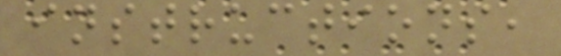instructions,
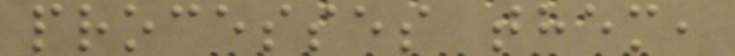processes them,
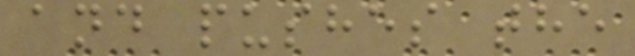and pushes the
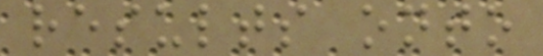results onto
